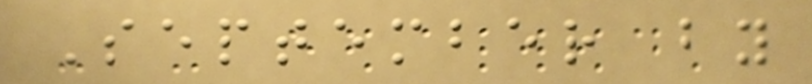September by
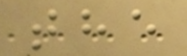the
